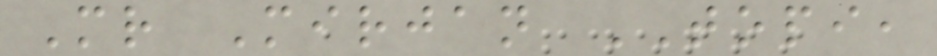Mr Mirjan TOPI,
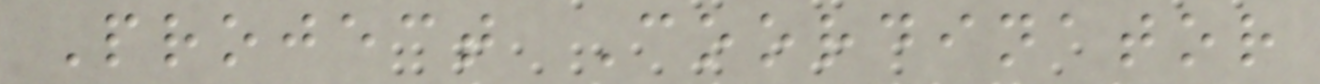Project Coordinator
